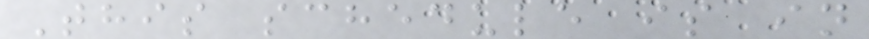This schedule is in
